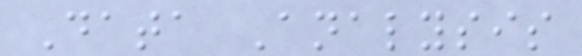Data Analysis
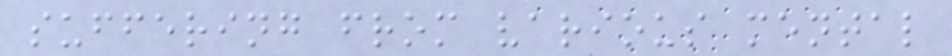suffering from various mental
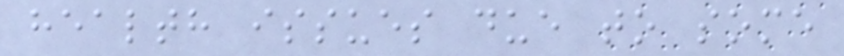health issues due to some
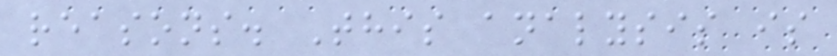reasons. This analysis is
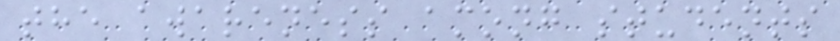the awareness among students
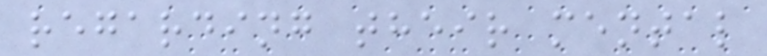regarding their mental
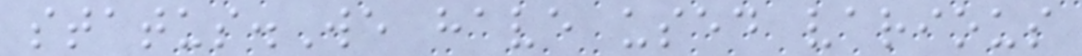status.We have used various
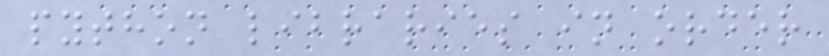python libraries in order
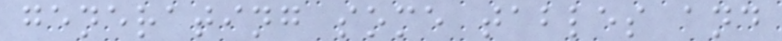generating some tables and
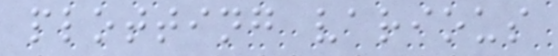plotting various
